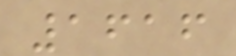1616
